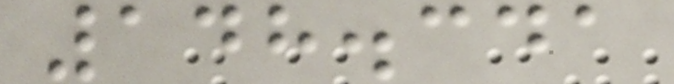148.341
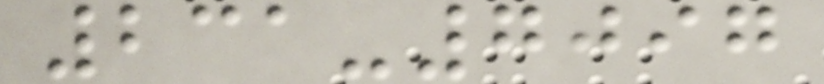231-7097
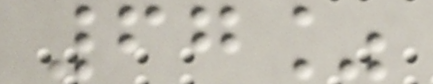67%
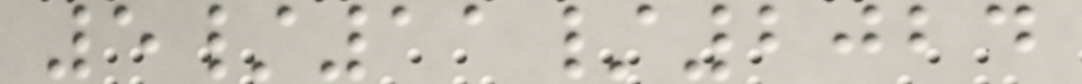5/11/2024
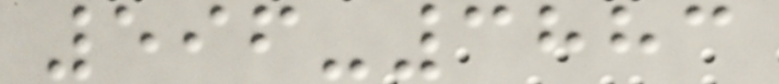596-3883
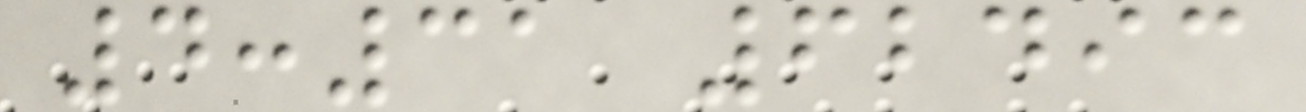4:31 62493
